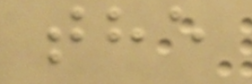the
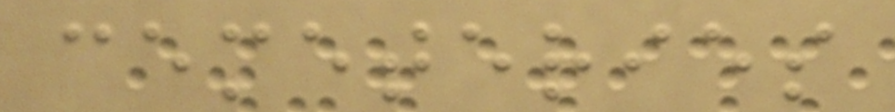cemeteries
